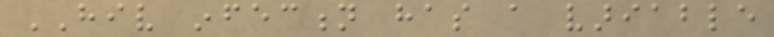HIV infection has a variable
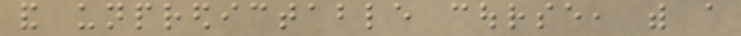and unpredictable course, with a
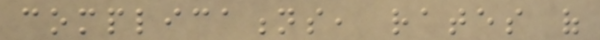complications, rates of
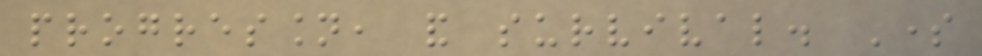progression, and survival. Some
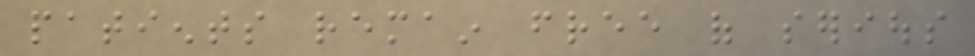patients remain free of serious
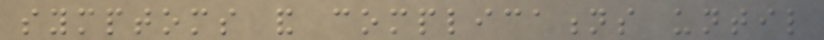symptoms and complications until
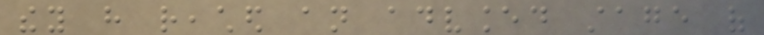they have reached an advanced stage of
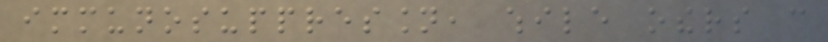immunosuppression, while others can
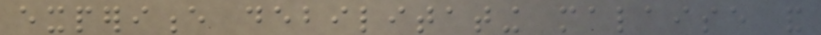experience debilitating malaise and
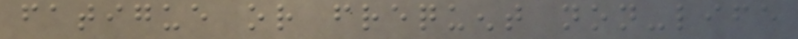fatigue or frequent non-life
